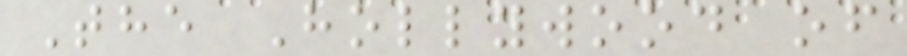The Hollywood of
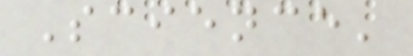Science'
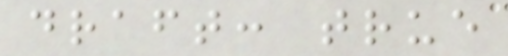draft: true
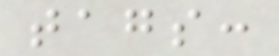tags:
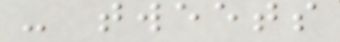- tweets
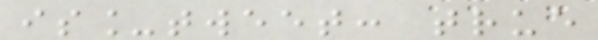is_tweet: true
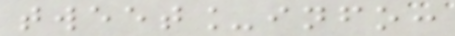tweet_info:
